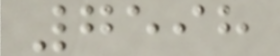7598
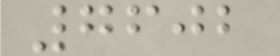7602
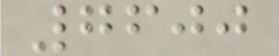7600
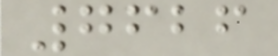7626
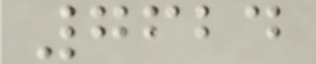7624
